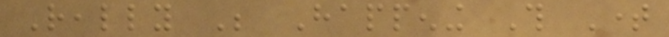Really Be Happening This Time
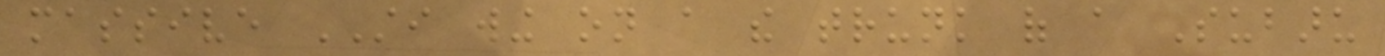massive STI wing on a the trunk of a Subaru
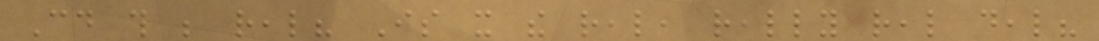Could this be real? Is it the real, really real deal?
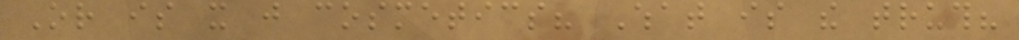Or is it just cosmetics? What is the truth?
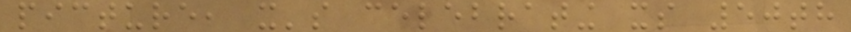picture, it's celebrating its 50th
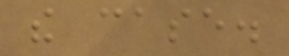the case.
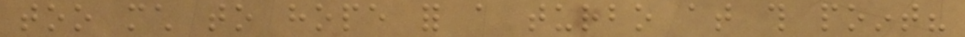too much to hope for a turbo at this point?
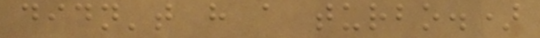didn't have a turbo.)
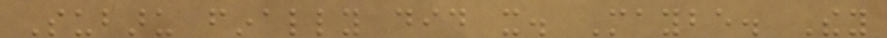Subaru finally did it. Maybe. They
